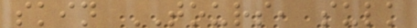skin TOURS, sulk
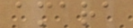amara
